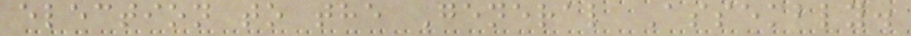election to the General Assembly.
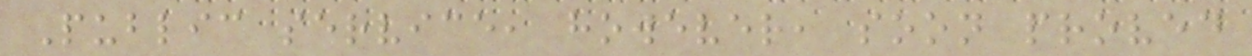Public service, however, soon proved
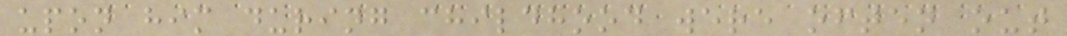upon him during childhood were often out
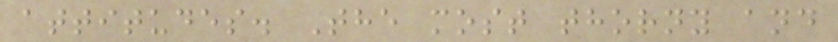attitudes. The most thorny and
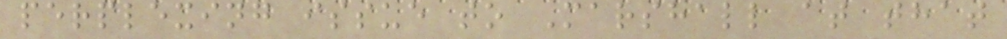perplexing issue to Marshall at that
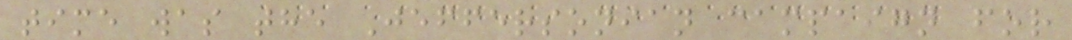time was the Jeffersonian campaign for
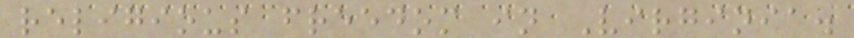religious freedom in Virginia.
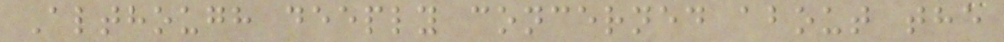Although deeply concerned about the
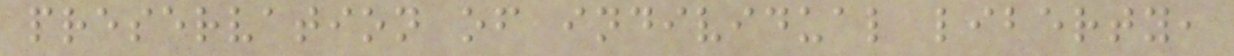preservation of individual liberty,
